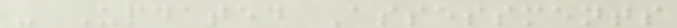- Updated Assessments
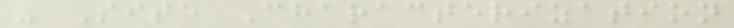- Site Characterization
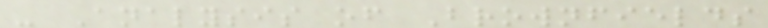- Analysis of Brownfields
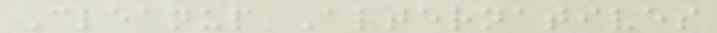Cleanup Alternatives
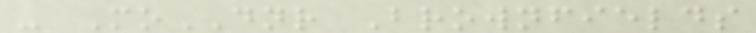- MoDNR Brownfields
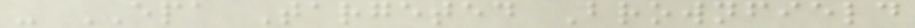- EPA Targeted Brownfield
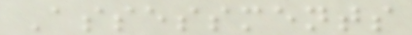Assessments
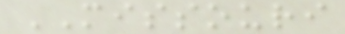MISSOURI
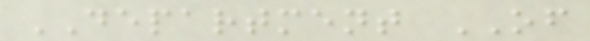DEPARTMENT OF
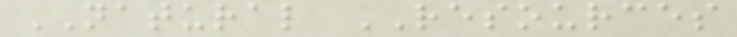NATURAL RESOURCES
